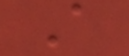A
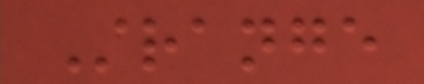Strange
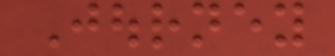Journey
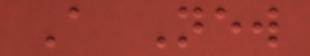A New
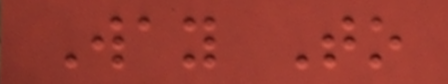Way To
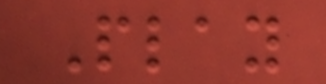Play
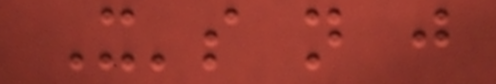It's not just
